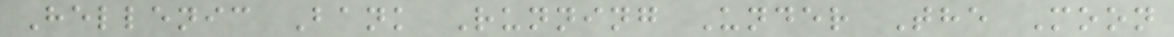Hellenic Bank Running Under The Moon
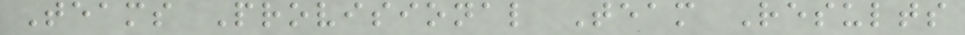Teams Provisional Team Results
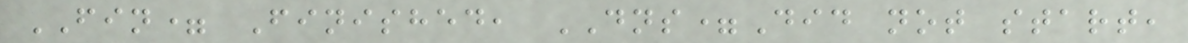FIN= Finished, DNS=Did not start,
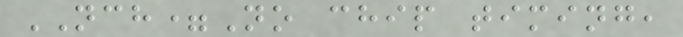NCH=No chip timing,
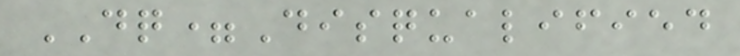DQ=Disqualified
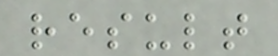result
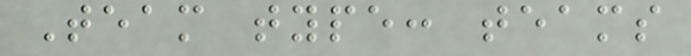Team type: teams
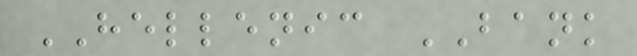HELLENIC BANK
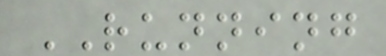RUNNING
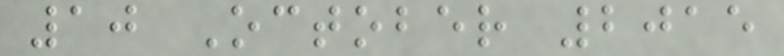10 October 2015
